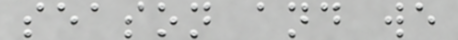season and we
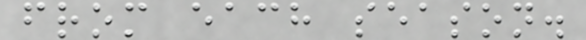from each season.
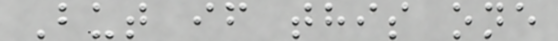But if this one
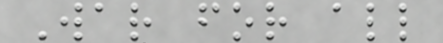War for all
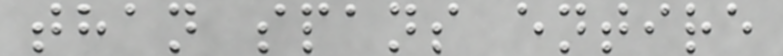than spans entire
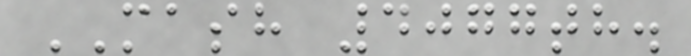MASH 4077th.
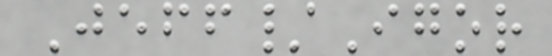Jeff/Igor
